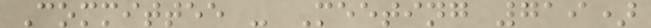Committee - Meeting 719)
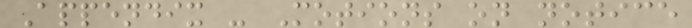Appendix - Motions on notice
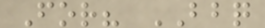For? BBQ
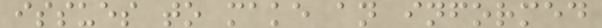issues to make an informed
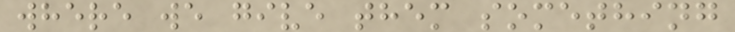where we give them something
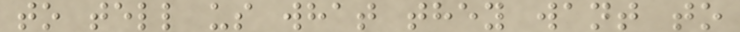to tell us what they want to
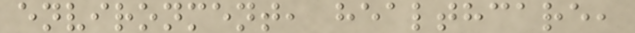environment, healthcare,
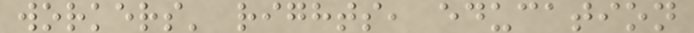workers' rights, education
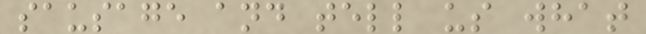sausage and tell us what
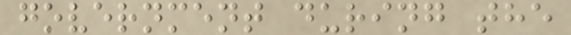government during the
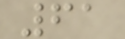61
